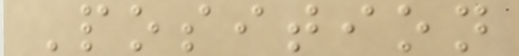Position
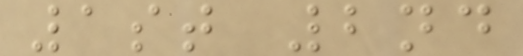1st 2nd
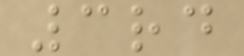3rd
